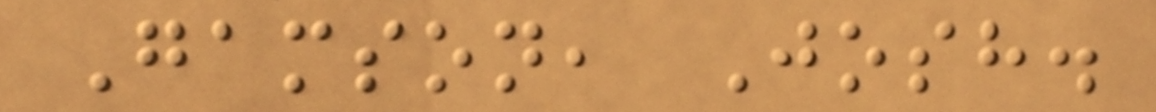Gamson, Josh.
